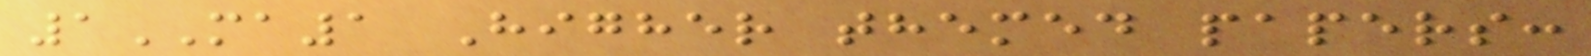1MA1 Higher themed papers:
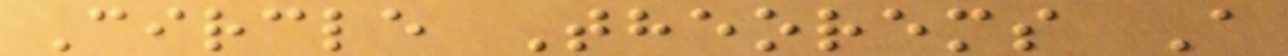Circle Theorems A
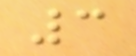3
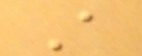A
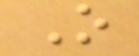O
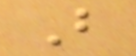B
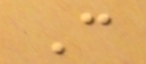C
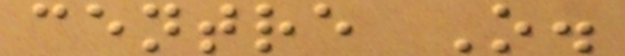centre O.
